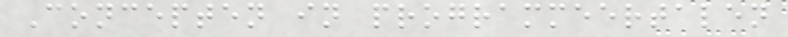Concepten in programmeertalen
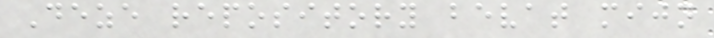Deze repository bevat mijn
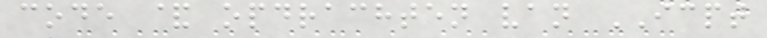code & opdrachten van ICPT
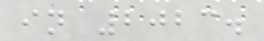in 2023.
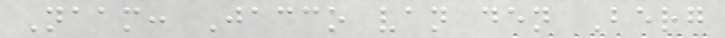Naam: Jacco van den Berg
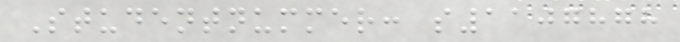Studentnummer: s1107878
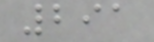291
